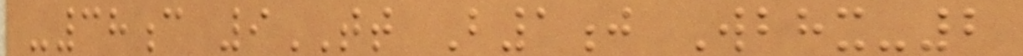-38c 9TT B1j Wbhx-2
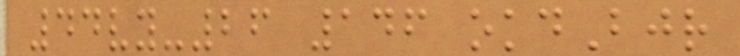44vy-26 146 okdBjr
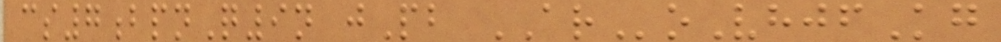cs7bpnQ9n jPb ARoVhjfKg
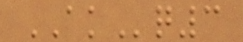AKq3
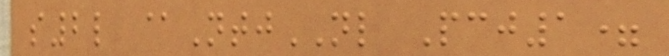s2l @NtjNL Pcj1=
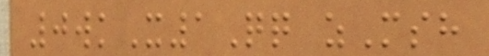0wkX1Qq zMsh
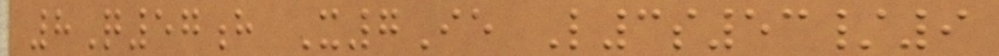8Q57h X7Ie L3s53/9
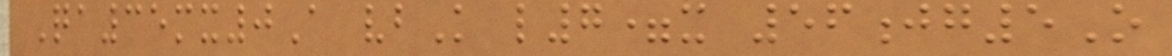Qa35mx0A vbK l7=x 56jg5O
